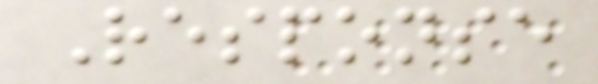Response
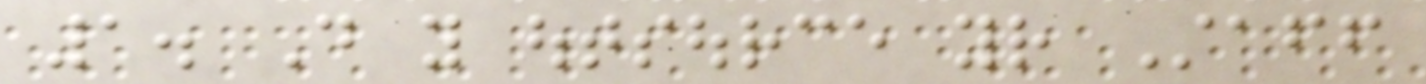1. Do you outsource your Staff
